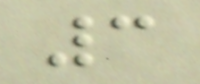3
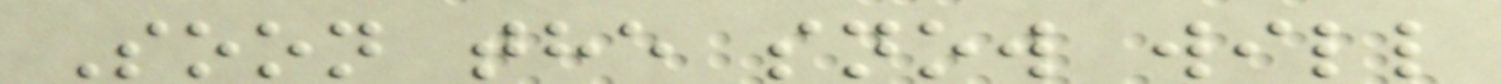Soon the snow will
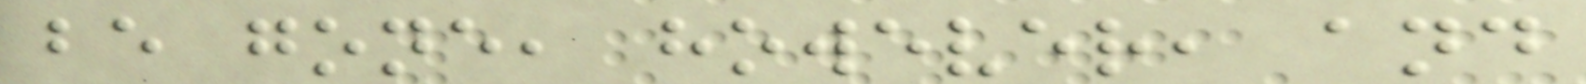be gone, however, and
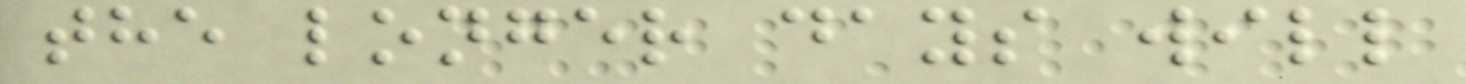the longer days will
